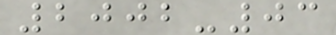2002-03
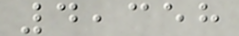4,358
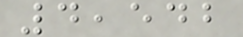4,542
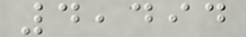4,494
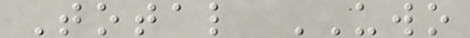Total UWO
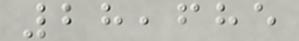28,685
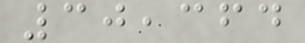30,364
